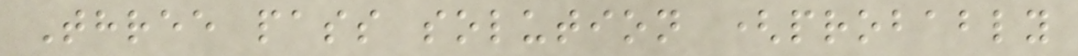Three pass solution (probably
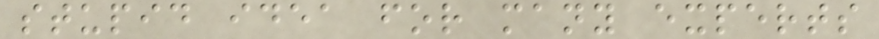stupid idea for many experts
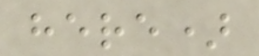here)
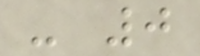- 0
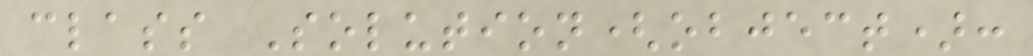class Solution(object):
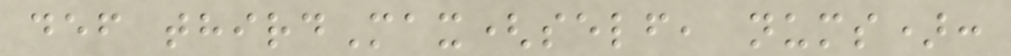def thirdMax(self, nums):
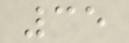35
